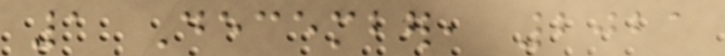1 December, 2021
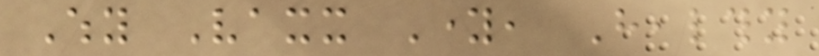Why Vaxx Young, Healthy
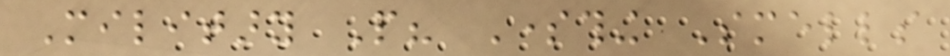Military People? Something Smells
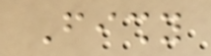Fishy
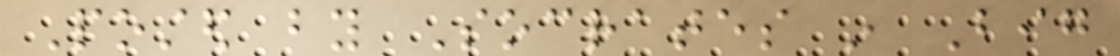Posted by Socrates in Big
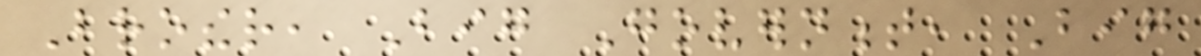Brother, Big Government, Big
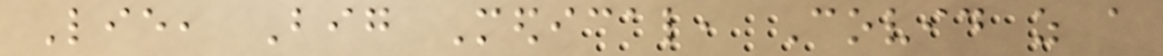Lie, Big Medical, Covid as a
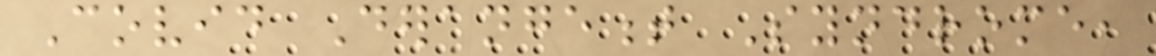Covid Derangement Syndrome,
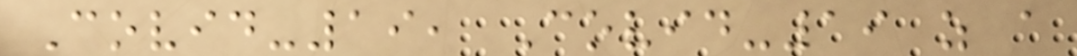Covid-19, Covid-19 as a
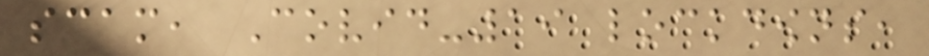scam, Covid-19 lockdowns,
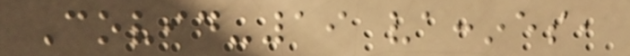Covid-19 vaccines,
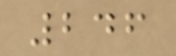246
